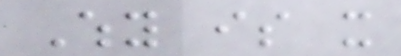Why is it
